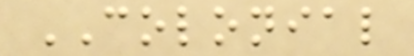COLONIAL
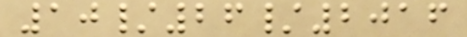10/26/2016
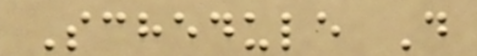Schedule D
